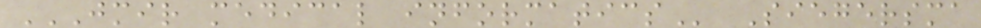JMIR MEDICAL INFORMATICS Siegersma
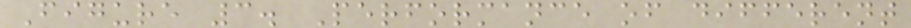Figure 3. Performance of different
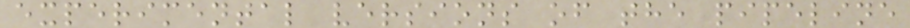experimental versions of the pipeline
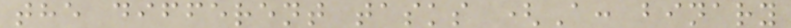the different tasks (A: binary
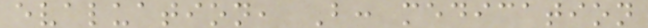evaluation, B: medication
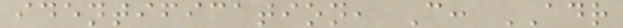identification, C: ADR
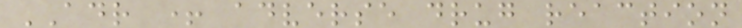ADR + adverse drug reaction
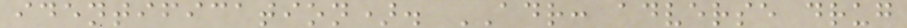identification). ADR: adverse drug
